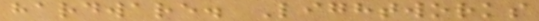hardware. Lightworks
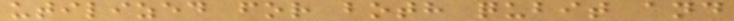utilized for both qubit and
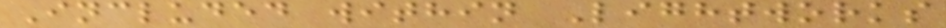Included within Lightworks
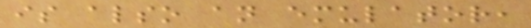is also an emulator,
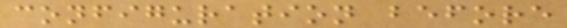configuration before
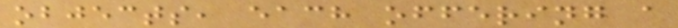objects, each offering a
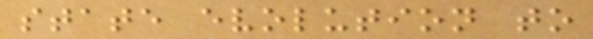state evolution to
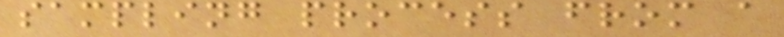sampling process from a
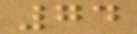74
